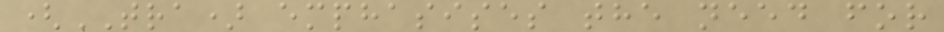(TRA) emphasises the need for
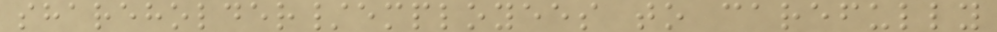shareholder/employees to carefully
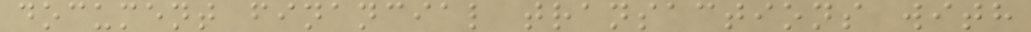document financial transactions with
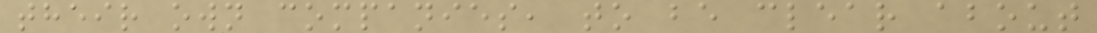their own companies, to be clear about
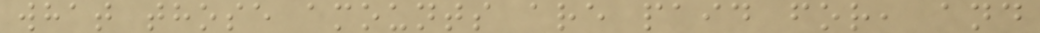what those amounts are paid for, and
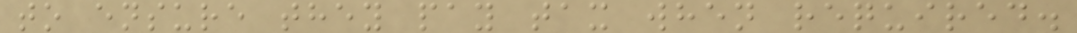to ensure they pay tax when required.
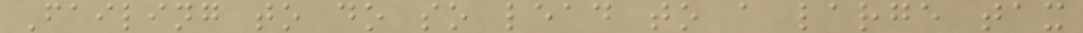Failing to do so lead to a large tax
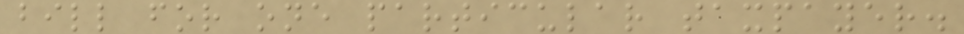bill for one particular taxpayer.
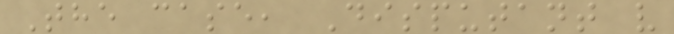The case, Disputant v
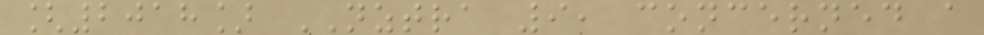[2018] NZTRA 9, concerned a
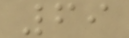69
